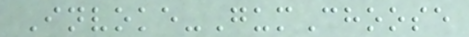Invoke-GumChoose
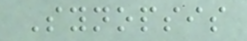Synopsis
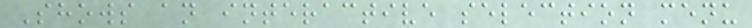Shows an interactive selection menu
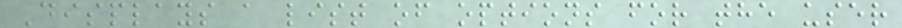Displays a list of options for the user
